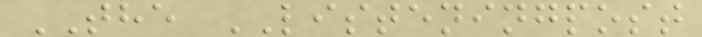THE LISTENINGPOST
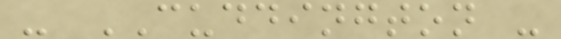- CUDDINGTON -
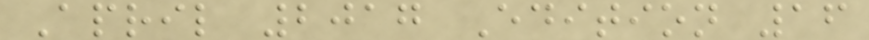April 2017 Edition 16
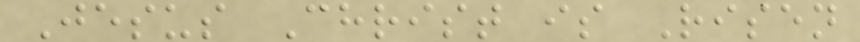Jesus Christ is Risen
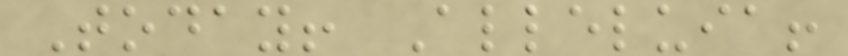Today! Alleluia!
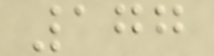177
